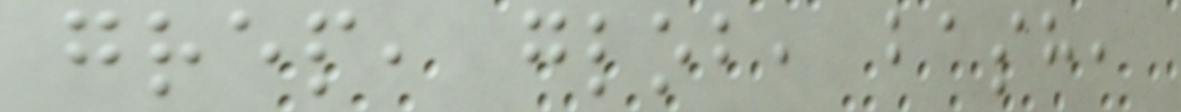grep, glob, bash,
